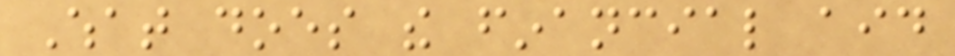What does the financial aid
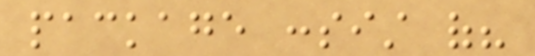package consist of?
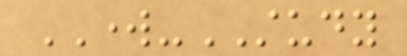WORK-STUDY
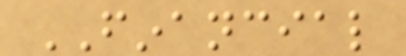FINANCIAL
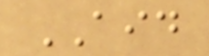AID
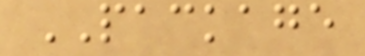PACKAGE
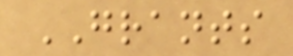GRANTS
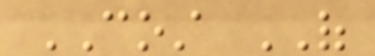COST OF
